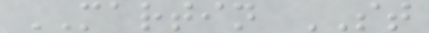MARTIN ST
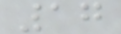17
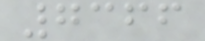7366
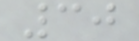30
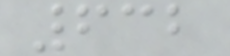632
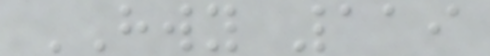HWY 119
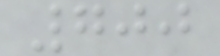700
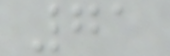71
